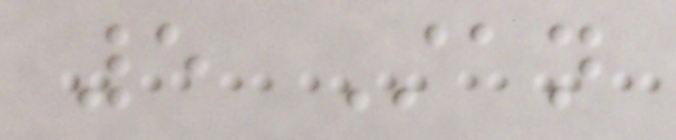5 Stan
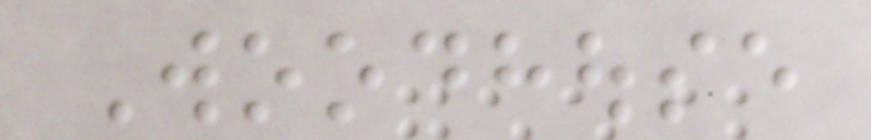Woodhouse
